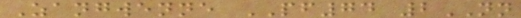Zangwenne PF74 2NN
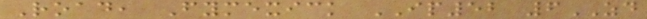Road, Fymexick IP52 6ZD
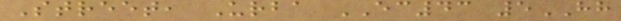Street, Urba EC43 5HH
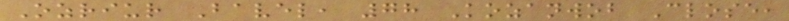Ozriur Bavel, 78 Kozanwob Close,
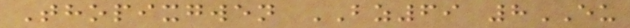Thopixgwen BZ69 8EU
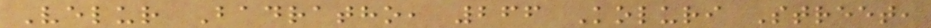Velur Badratho, 266 Koluri Street,
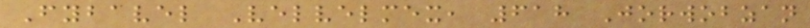Fybavel Velvelmex, 618 Jorwobzan
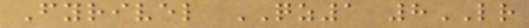Fyrivel QZ1 8LR
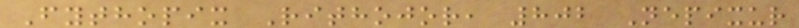Fythopix Rithojor, 802 Nepixur
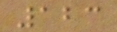123
